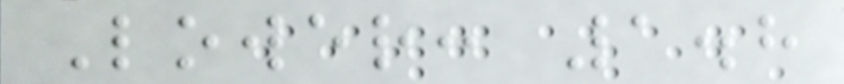Lower: 1.8
